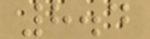8.4
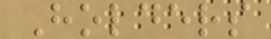Holders
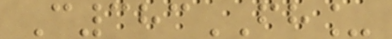C383FH_
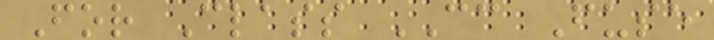For Class CC Fuse
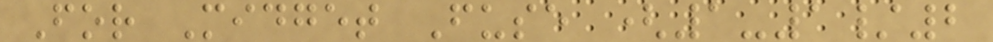For Midget Fuse (1-1/2
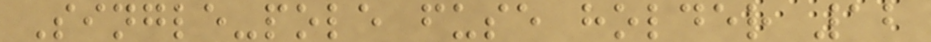Single-pole fuse holder 12
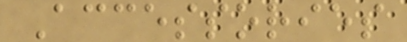Accessories
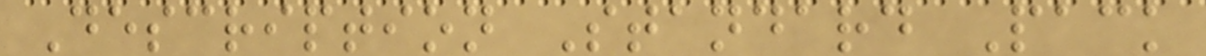Description Standard Pack
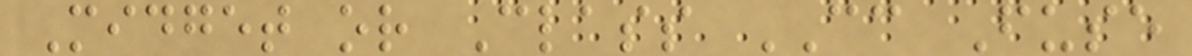Midget or Class CC Fuse
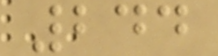244
